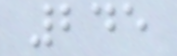245
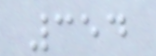354
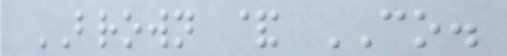BROWN & CO.
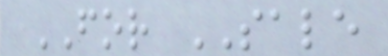FOR SALE
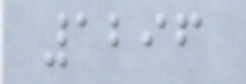1296
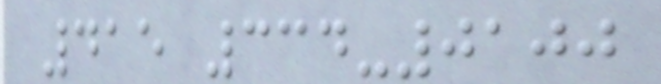415 334-0100
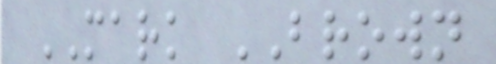MARK BROWN
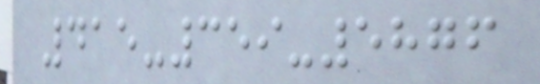415-359-5876
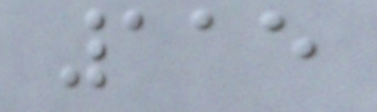115
